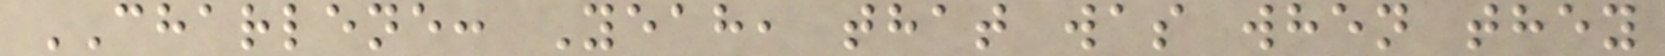CHARLENE: Yeah, that was when they
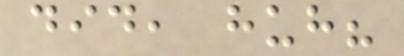did, huh?
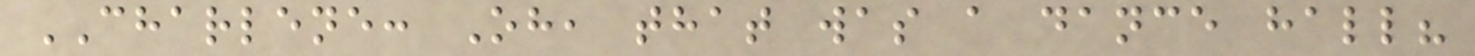CHARLENE: Oh, that was a dance hall?
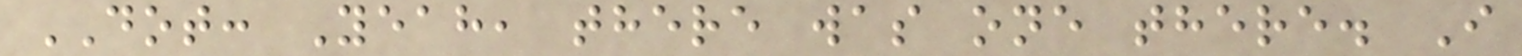DOT: Yeah, there was one there. I
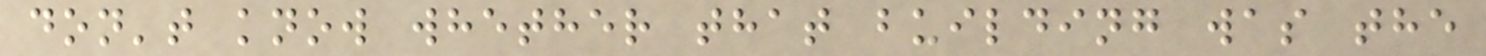don't know whether that building was the
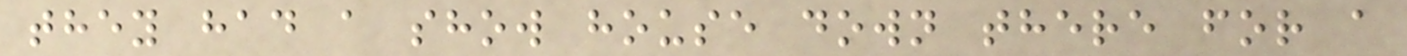they had a show house down there for a
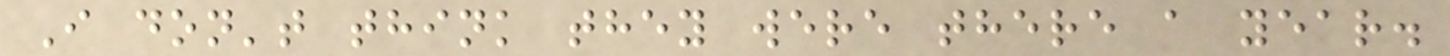I don't think they were there a year.
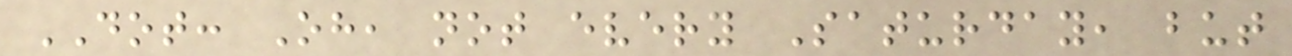DOT: Oh, not every Saturday, but
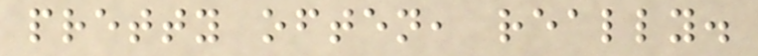pretty often, really.
